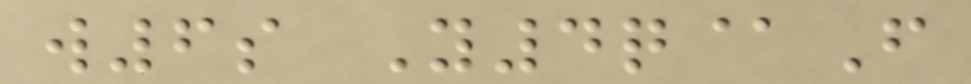w6s Y4q@F
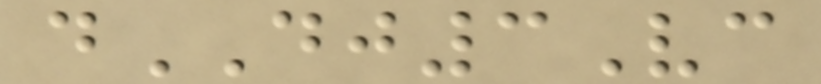dDJ3Vc
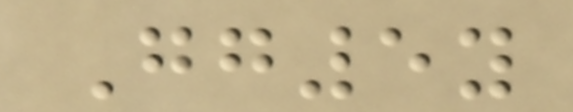Gg5y
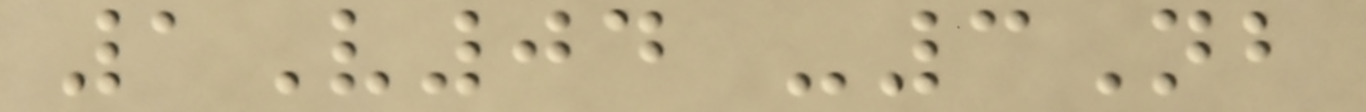1V04 -3Nb
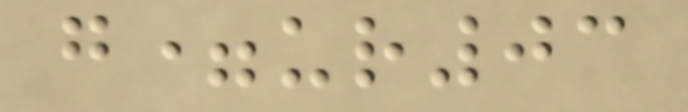g=ur03
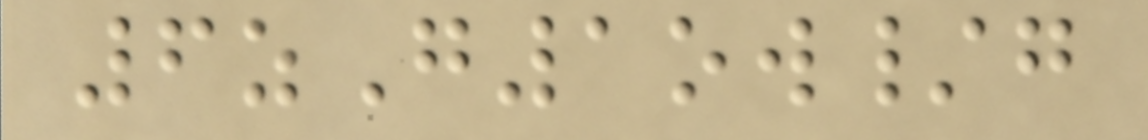6zG1ow/g
